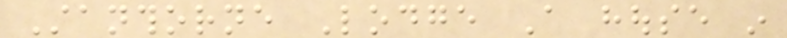Stanthorne Lodge A house in
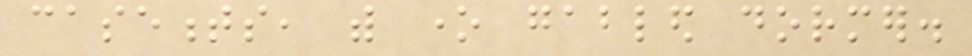casements, with one gabled dormer.
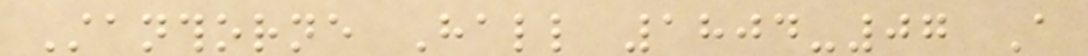Stanthorne Hall 1804-07 A
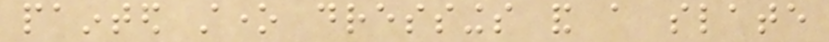painted stone dressings and a slate
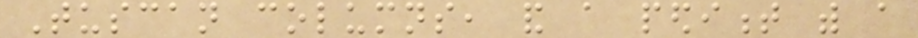Tuscan columns, and a pediment with a
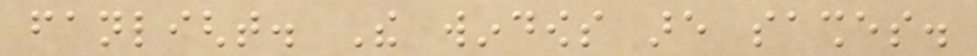fanlight. The windows are sashes.
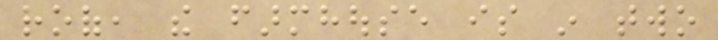roof, the farmhouse is in two
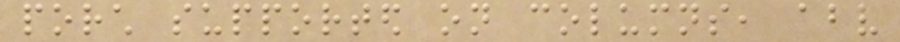porch supported on columns, above
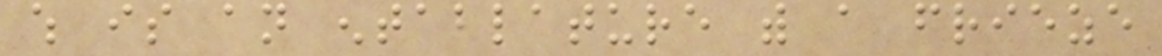which is an entablature with a frieze
